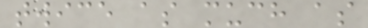twice as much as
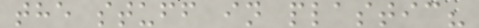the stuff in plastic?
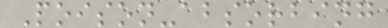Poison-absorbing
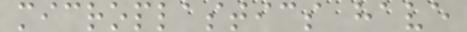microplastics have
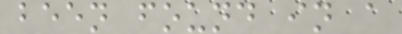been found in a
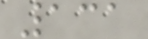131
